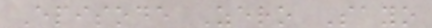Episode Zero Sayo
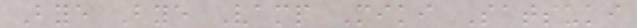Bye Bye Vamp Miki Satsuki
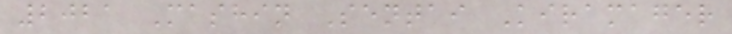2021 Mashin Sentai Kiramager
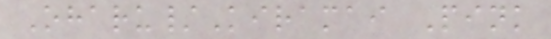Oharu/Kiramai Pink
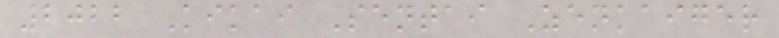2022 Kikai Sentai Zenkaiger
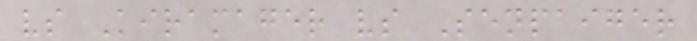vs Kiramager vs Senpaiger
